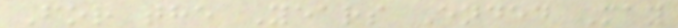For the Years Ended May
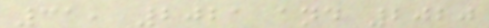31, 2021 and 2020
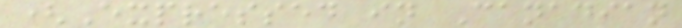(Expressed in Canadian
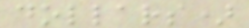dollars)
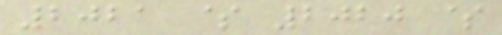2021 $ 2020 $
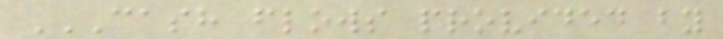CASH FLOWS PROVIDED BY
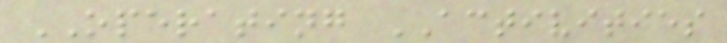OPERATING ACTIVITIES
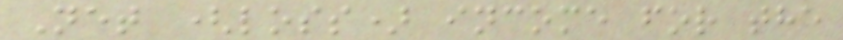Net (loss) income for the
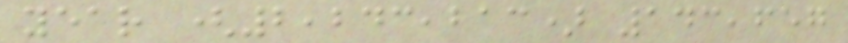year (2,243,213) 143,657
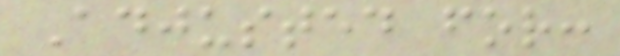Adjusted for:
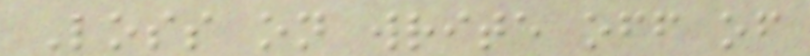Loss on write off of
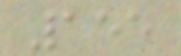155
